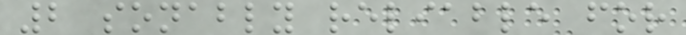2 sonably reliable for
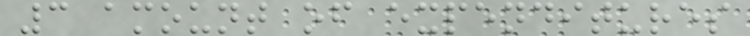3 amount of expenditures
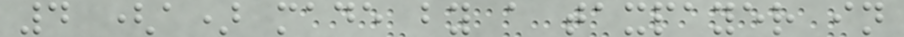4 (a) made by a taxpayer in
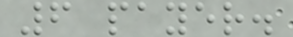6 payer.
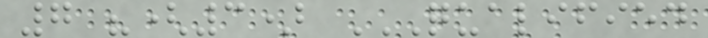7 "(3) QUALIFIED
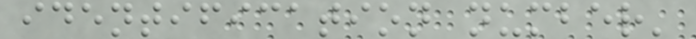identification number'
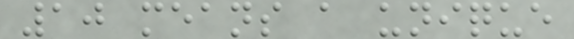10 means a unique
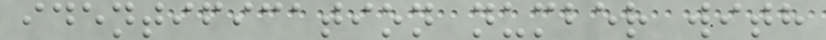identification number with
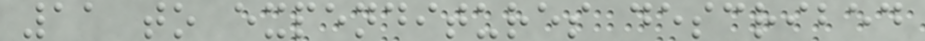11 to expenditures described
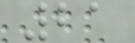21
